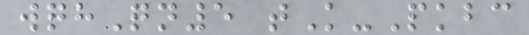wqhQn5 tK-Pkbc
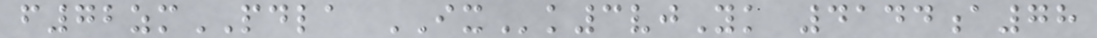f72zmPDLA IXk3vjYk 4144a78
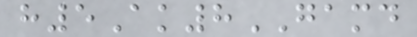h5Ak8GAMD
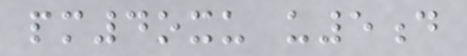pm4oxu u5d
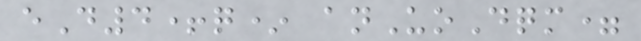eD4+q* anUoDqm=
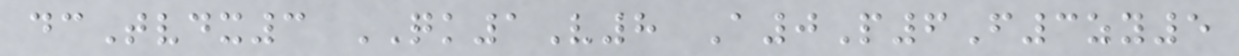dcTvdx3 QK1V8 A0P6F3zy5
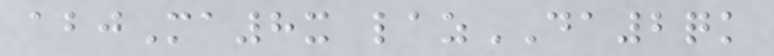abjMa8x lazDA2qk
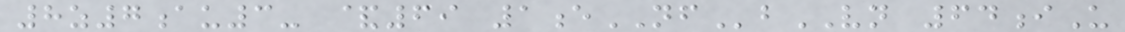8z7au3- &69 1eNFbVN 64iU
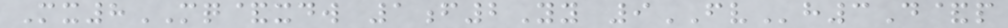Mx8MQ&xdw 1f2Yy 9FVh3D&p
